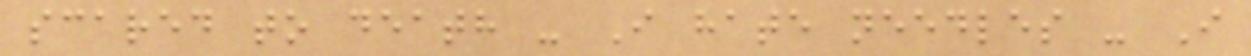scared to death - I hate needles - I
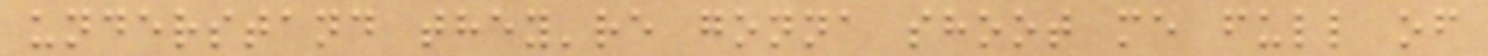understand they're gonna shoot me full of
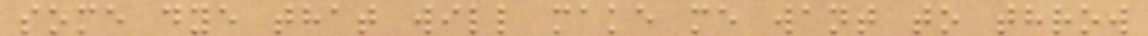some dye that will make me want to throw
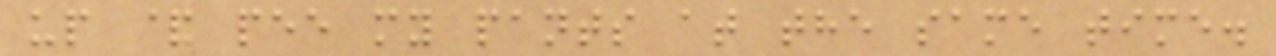up & pee my pants at the same time.
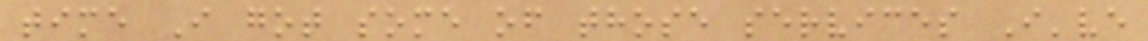time I got some of those services I've
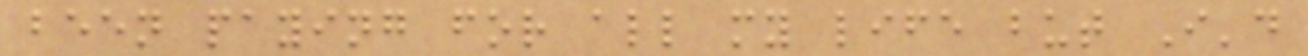been paying for all my life but I'd
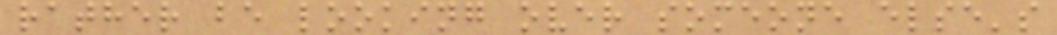rather be looking over someone else's
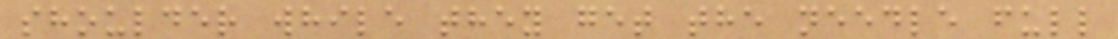shoulder while they get the needle full
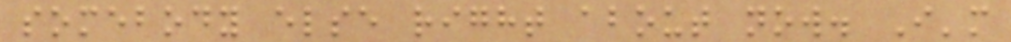somebody else right about now. I'm
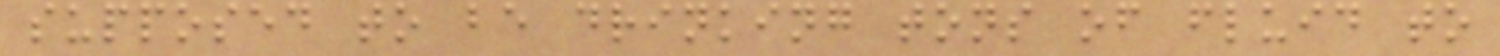supposed to be drinking tons of fluid to
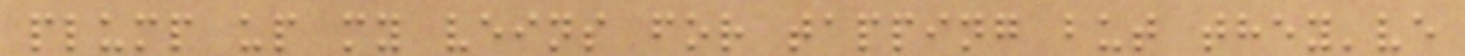plump up my veins for tapping but they've
